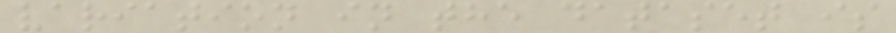variation in the dataset is
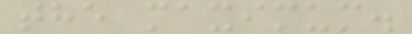the maximum.
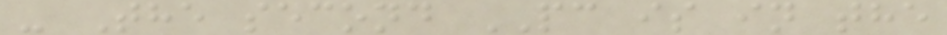- The second PC is in the
